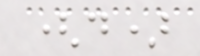(d)
